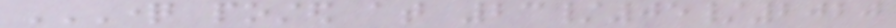QUESTION POSTED AT 23/05/2020
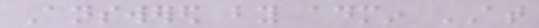Answered by admin AT
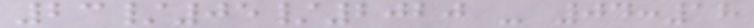23/05/2020 - 04:18
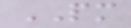PM
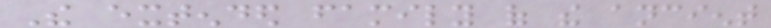The extended family of the ancient
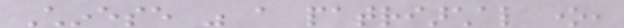Chinese was a patriarchal one,
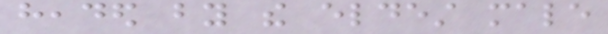headed by the eldest male
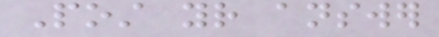Post your answer
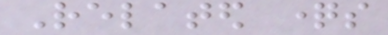Related questions
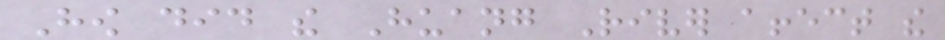How did the Huang River affect the
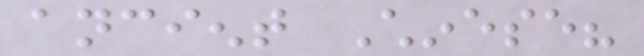ancient Chinese?
